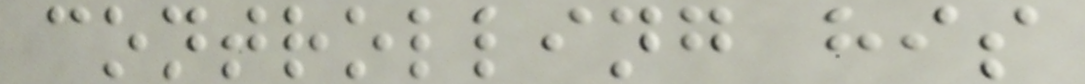controlling his
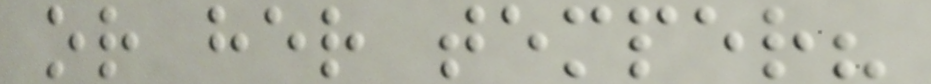or her temper?
